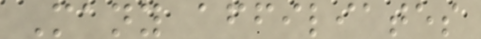Many affiliates
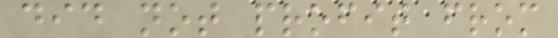did not profit from
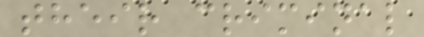their criminal
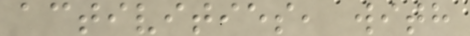activities, with
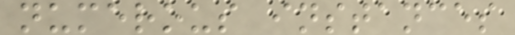numerous instances
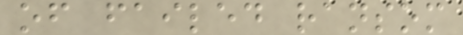of failed ransom
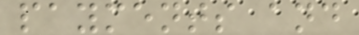payments and
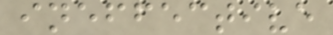ineffective
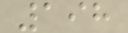198
